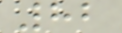82
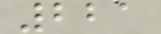221
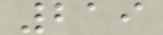219
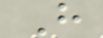H
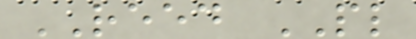REED PL
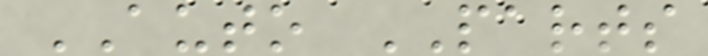AUTO PARTS
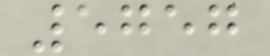5757
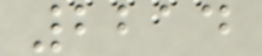2214
